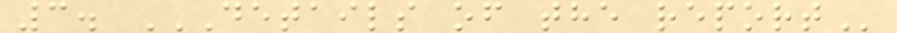3. DETAILS OF THE REPORT
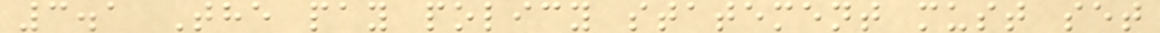3.1 The pay policy statement must set
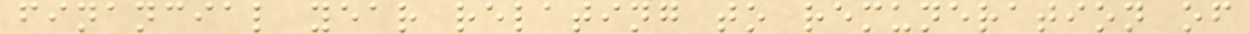financial year relating to remuneration of
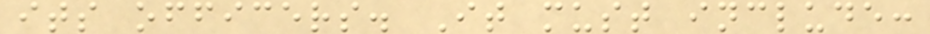its officers. It must include:
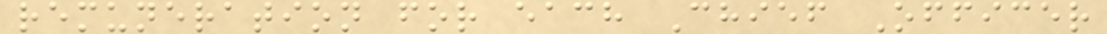remuneration for each Chief Officer
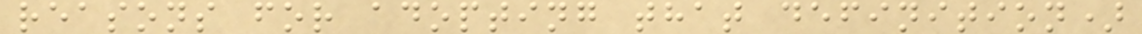reasons for adopting that definition)
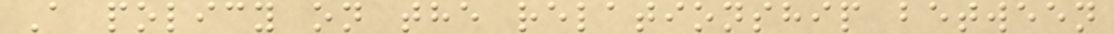A policy on the relationship between
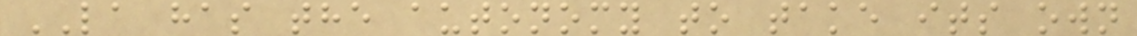LA has the autonomy to take its own
